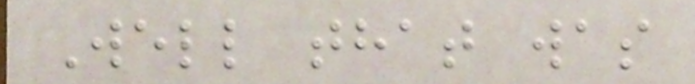Well that was
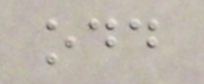odd
